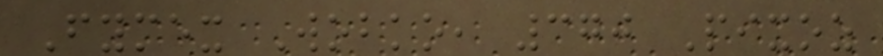Fymex Wobko, 370 Pixoz
